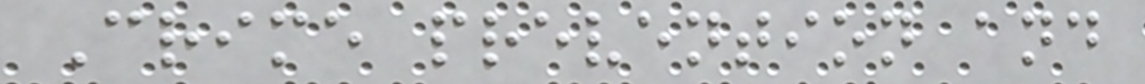Crime prevention and
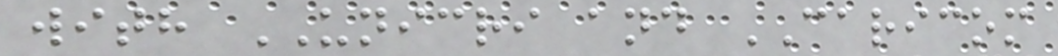with UNICRI and CARICOM
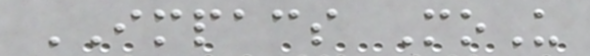IMPACS MoU
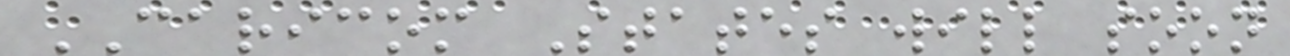CARICOM States will soon
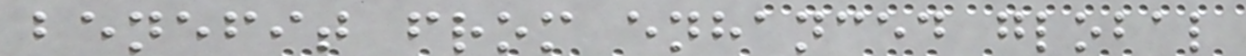benefit from enhanced global
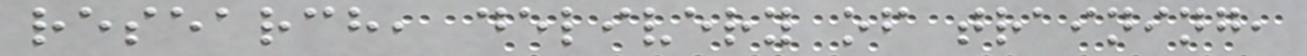research, delivery of training,
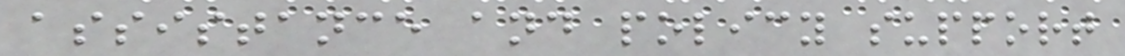assistance and policy support
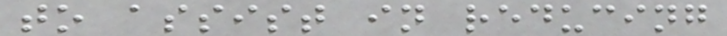to assist in reducing
